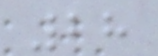28
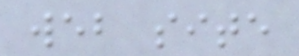web site
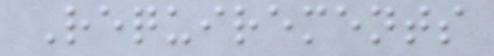Requirements
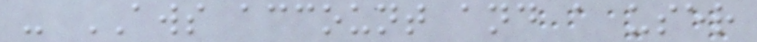- AWS account and a user
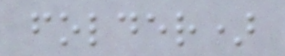folder)
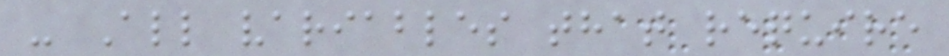- All variables that require
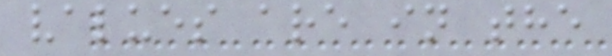values are in the
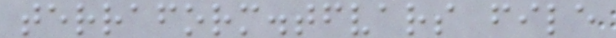terraform.tfvars file
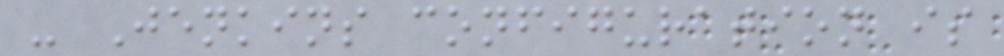- Jenkins configuration is
